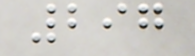297
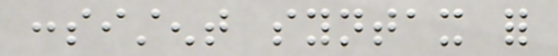consistent syntax for
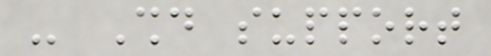- Should support
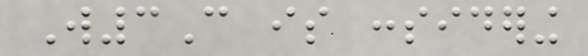W3C is considering
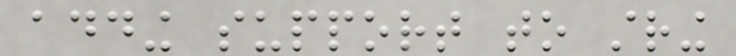adding support to string
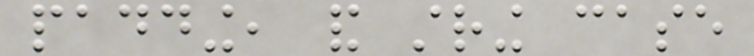padding, and string case
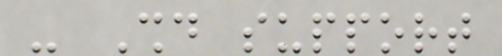- Should support
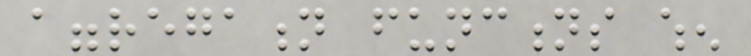aggregation functions when
